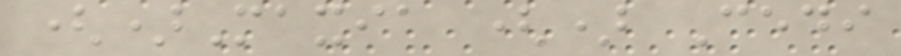()Maxia () Cedi
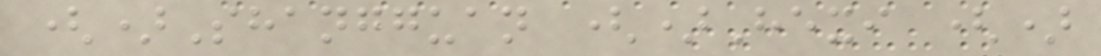()Shangguan ()Hexi ()
